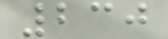230
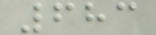683
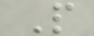P
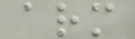arm
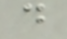d
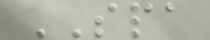SPA
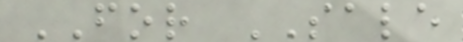FOR SALE
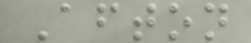Afton
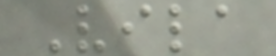Vila
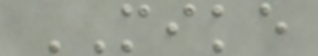MIKE
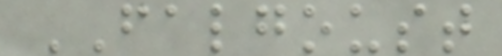FALGOUST
